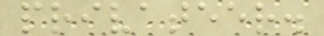privateer.
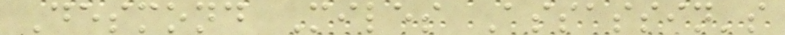Desmond Miles Assassin's
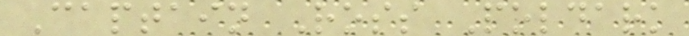Captain Ross Poldark
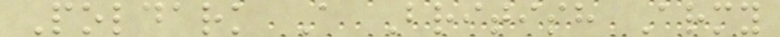Poldark A British Army
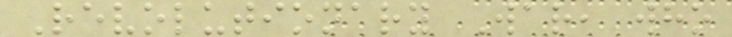Revolutionary War, who
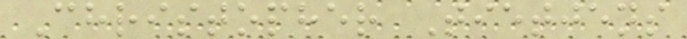Christopher Tietjens
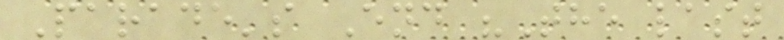Parade's End "The last
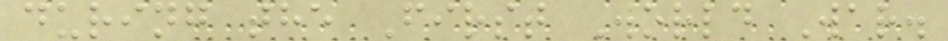during the First World War.
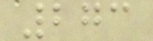273
